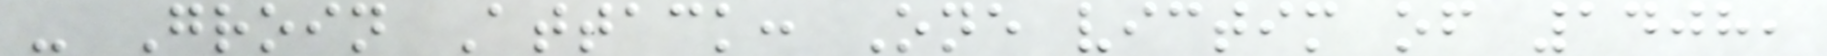- Groin Attack: One victim of 1408,
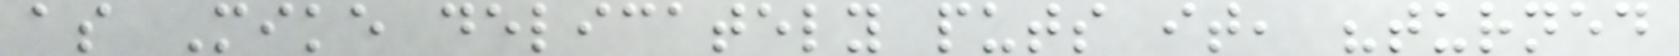as Mike delicately puts it, "turned
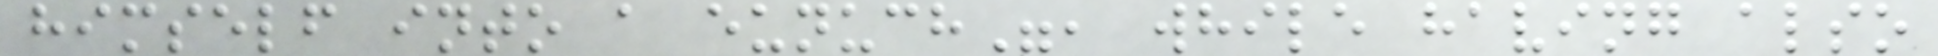himself into a eunuch", while having also
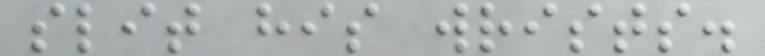slit his wrists.
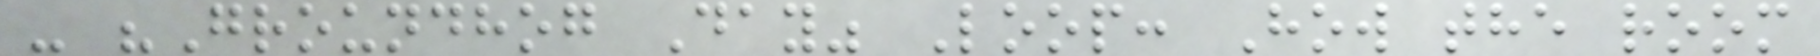- "Groundhog Day" Loop: How the room
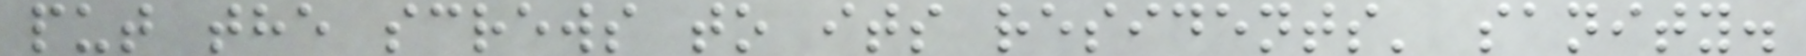put the screws to its residents' sanity.
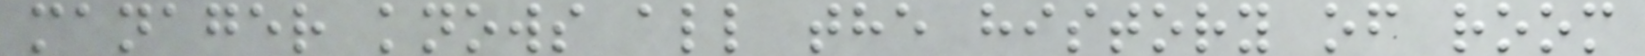manager knows all the history of room
